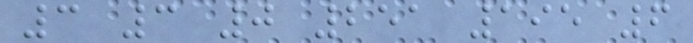3 3 0 251 195 6
